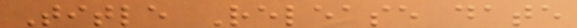Title Release date
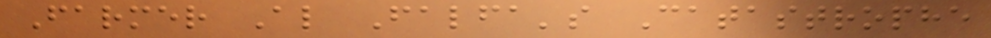Farmer Al Falfa's Catastrophe
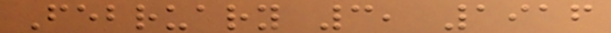February 3, 1916
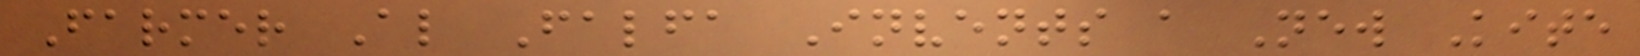Farmer Al Falfa Invents a New Kite
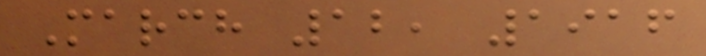March 12, 1916
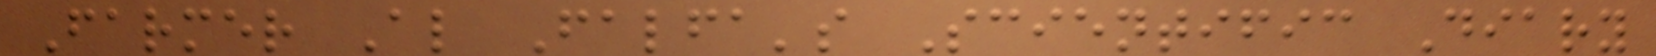Farmer Al Falfa's Scientific Diary
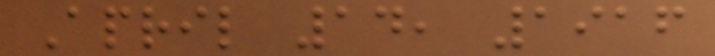April 14, 1916
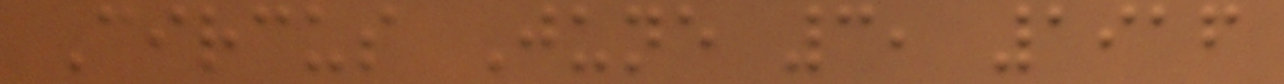Circus June 3, 1916
